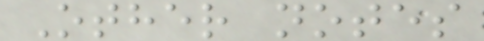Other notes
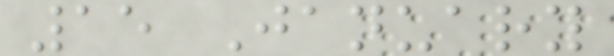15 January
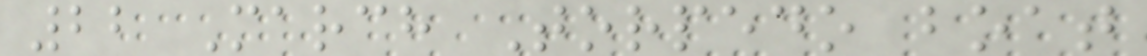22 March Torpedo boat
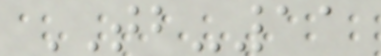TB-11
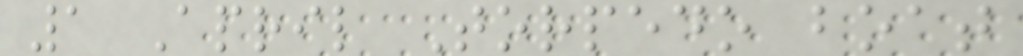1 April Torpedo boat
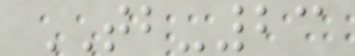TB-23
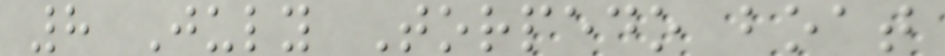8 July Torpedo boat
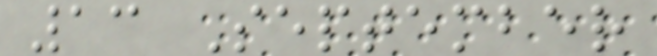13 September
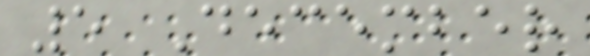5 December
